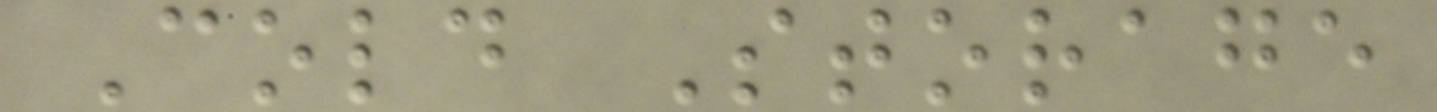Cold Storage
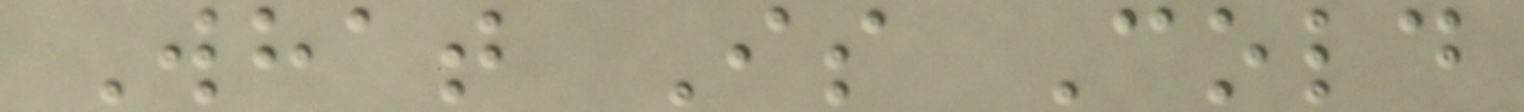What Is Cold
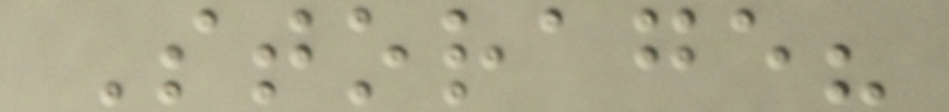Storage?
